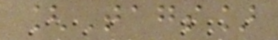[Tags]
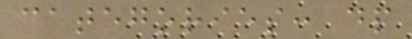categories: dp
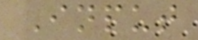Input
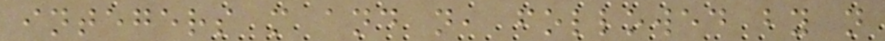integers m and n, followed by n
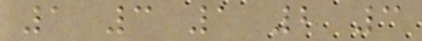1 3 1 2 3
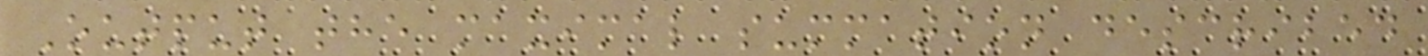Output the maximal summation described
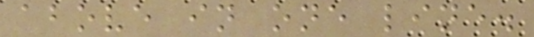above in one line.
